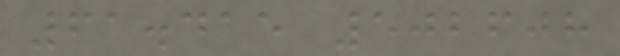61.415 502608
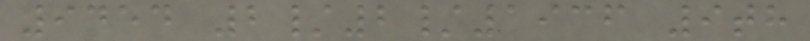9454 2/2/1936 9th
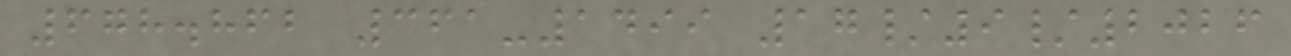678.862 361-1499 17/9/2026
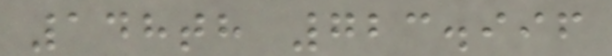148th 723.996
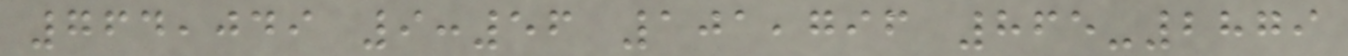764,049 9:56 101,796 865-2879
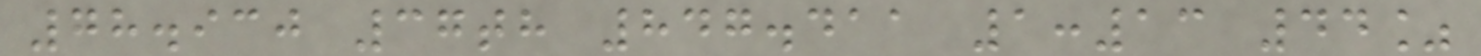78.930 37th 847.411 1:13 44%
